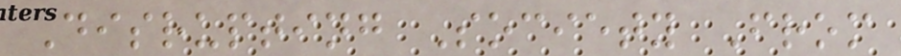Disrupting Society From
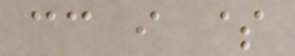cc i $
